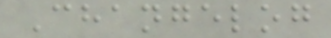Changelog
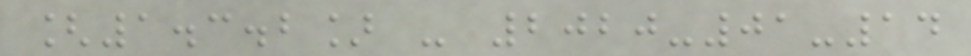[1.3.2] - 2020-01-14
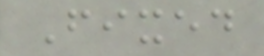Fixed
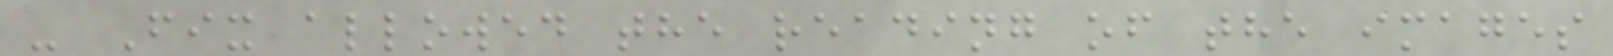- Fix allowed the reading of the images
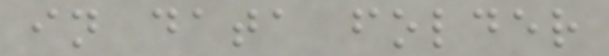in data folder
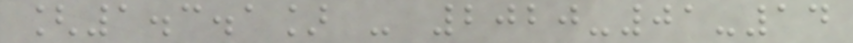[1.3.1] - 2020-01-14
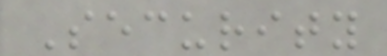Security
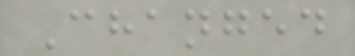Changed
